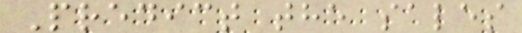Predict the sales
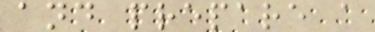and prepare a
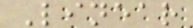Linear
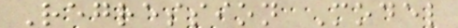Regression Model
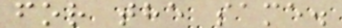for the same.
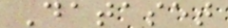Dataset
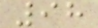98
